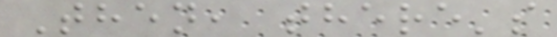Then, there's
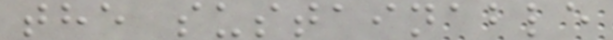the sustainable
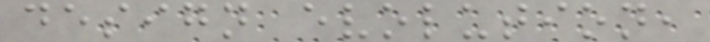design evolution,
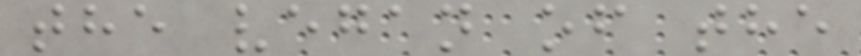the vegan of the
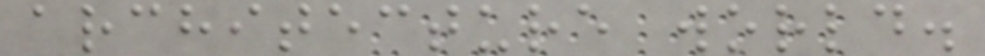architecture world.
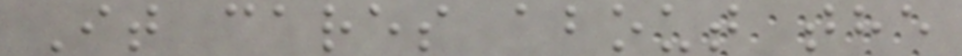It cares about the
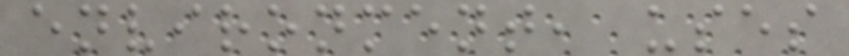environment, uses
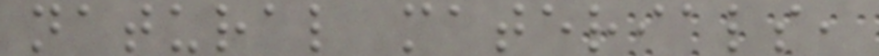natural materials,
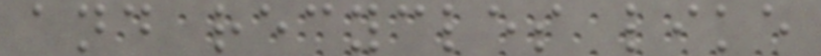and recycles like
